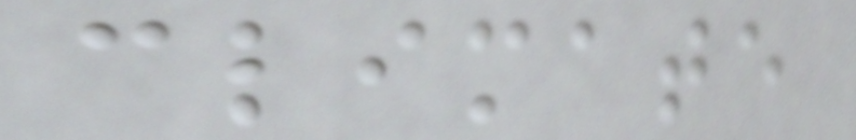climate
